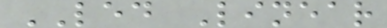LED Linear
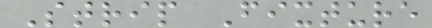Strip Fixture
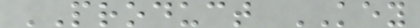PRODUCT KEY
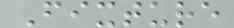Fixture
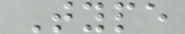Type
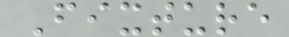Fixture
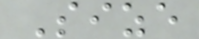Size
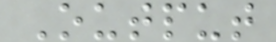Output
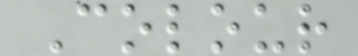Colour
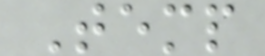Temp
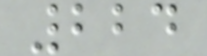224
